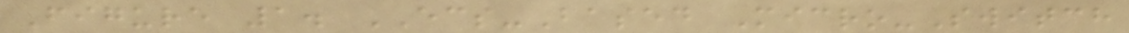Figure 1. ECS-Based Micro-Switch
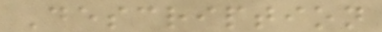Description
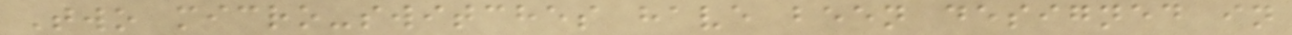Two micro-switches have been designed in
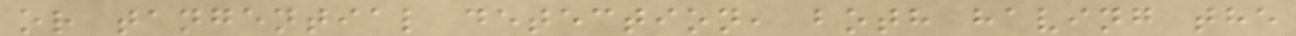or tangential detection, both having the
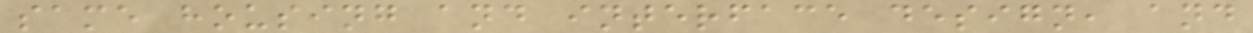same housing and interface design, and
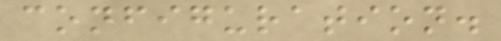configuration.
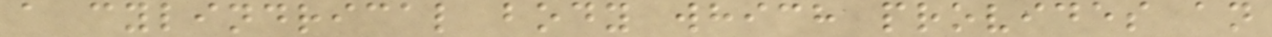a cylindrical body which provides an
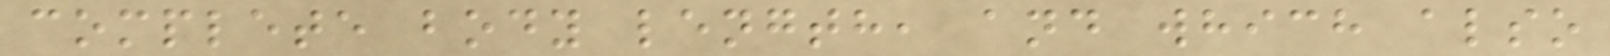complete body length, and which also
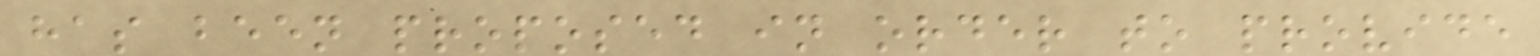has been proposed in order to provide
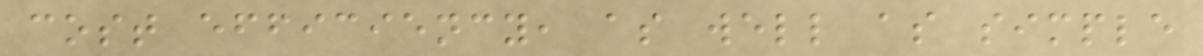cost efficiency, as well as simple
